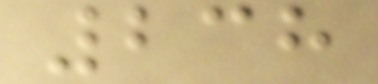238
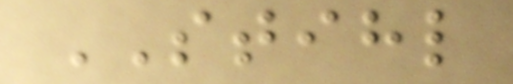STIHL
